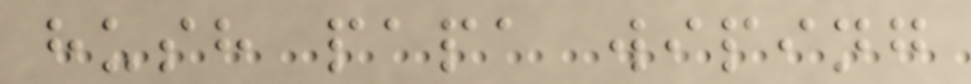hush papa wiping
